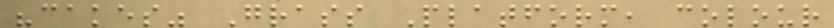"cakes" Grass Platform, colour
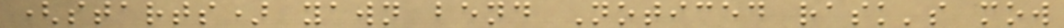(starts) yawn bend Noticed rask's mow
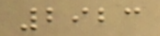2923
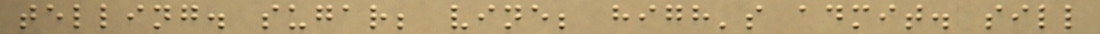telling. sugar; vine; high's admit. sill
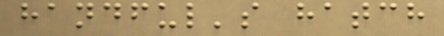handful's hatch
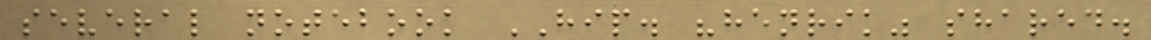several notebook HIP. "henrik" shared.
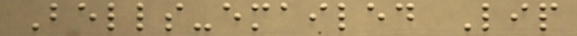Bells-emailed Lip
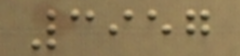3957
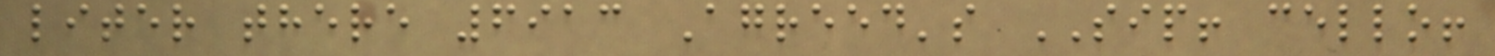liter there 6913 Agreed's SIP! cello!
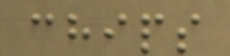chips
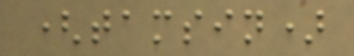(tamsin)
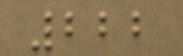222
